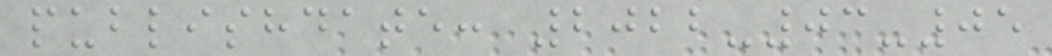publishdate: 2022-03-05
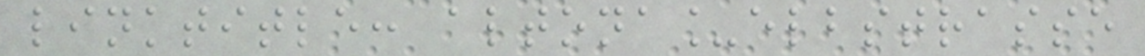linktitle: altona_elbstrasse
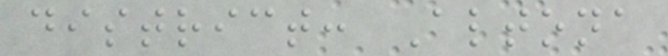district: Altona
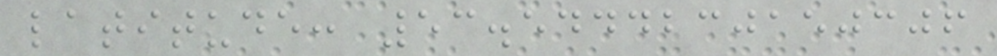latitude: 53.5444230150306
